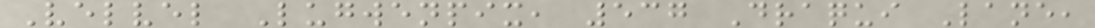Velvel Lugwenpix, 537 Draqui Lane,
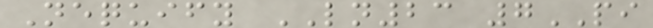Nequify LN23 7PI
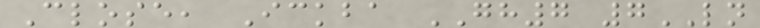Close, Ickba GH7 7LN
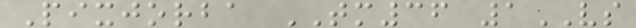Pixjorba TM36 1VS
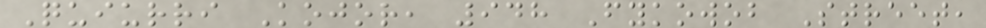Quiurri Kojor, 948 Fykowob Street,
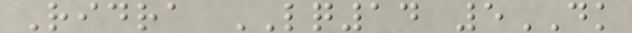Ridra LQ14 5DK
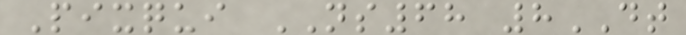Pixqui NS68 8DT
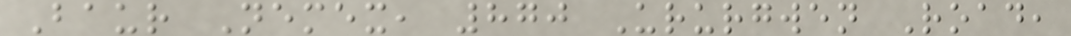Baur Nemex, 870 Ururgwen Road,
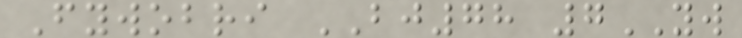Fywobri BJ78 7YW
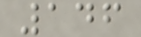146
